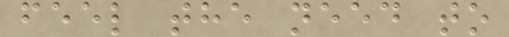feel the need to
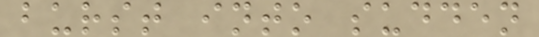burst into sudden
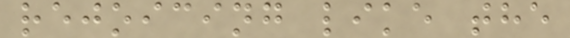rejoicing like the
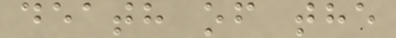death of the
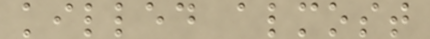killed almost
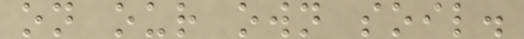on our own soil.
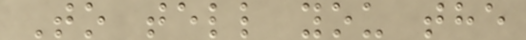To tell you the
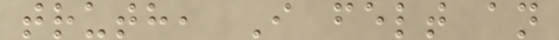truth, I felt an
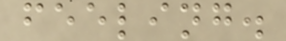feeling.
